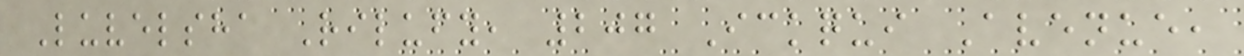Luvelsha Rilufy, 207 Ickqui Avenue,
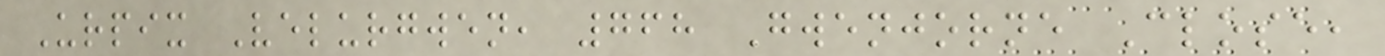Urpix Velurgwen, 768 Gwenjorne Close,
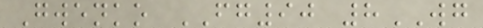Gwenko FG90 8WG
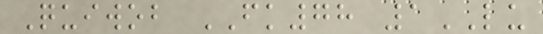Quiwob FK78 1LU
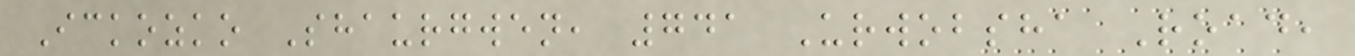Ickozko Shaurgwen, 741 Urwobsha Road,
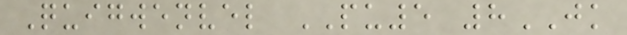Quigwenvel PU5 8JK
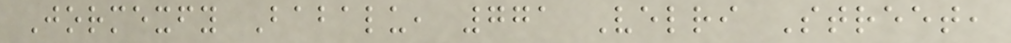Jormexfy Babalu, 771 Velri Street,
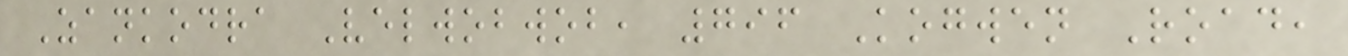Zankodra Velwobwob, 796 Kogwen Road,
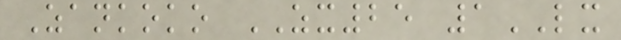Zankoko ZX25 1LX
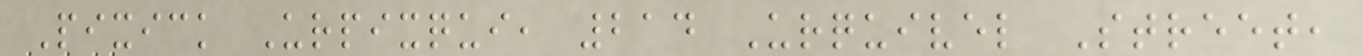Pixick Urpixqui, 214 Urquivel Street,
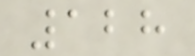128
